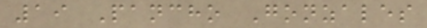19 Pancho Gonzales
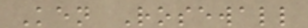Ken Rosewall
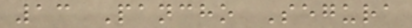13 Pancho Segura
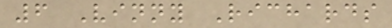6 Vinny Richards
